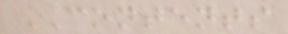CONTENTS
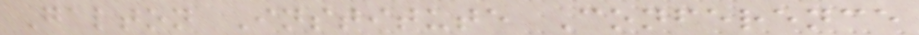Galton Institute Conference
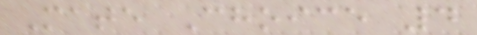Mate Choice 4
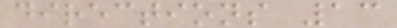directions 13
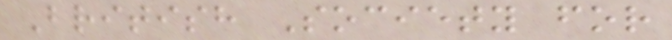British Society for
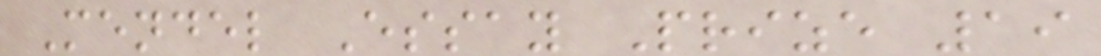Mendel Essay Prize 19
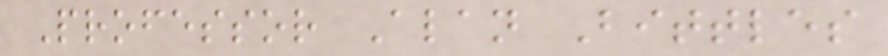Professor Alan Bittles
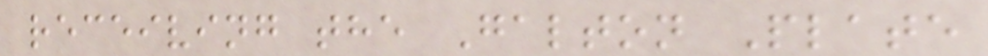receiving the Galton Plate
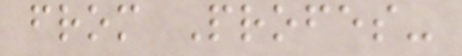from Profes-
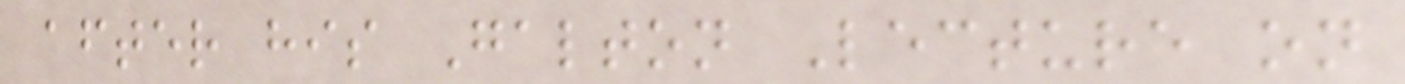after his Galton Lecture on
